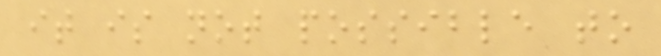it is not possible to
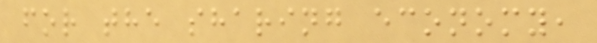for the sharing economy,
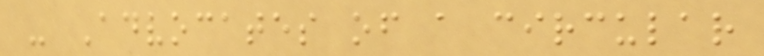- Advocates of a circular
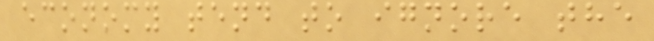economy tend to ignore the
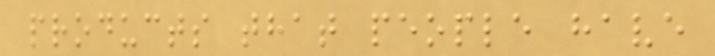products that people have
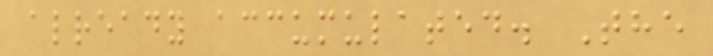already accumulated. The
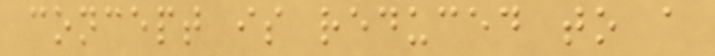concept is reduced to a
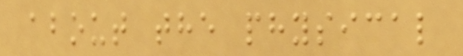about the physical
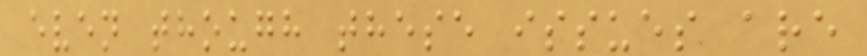even though these issues are
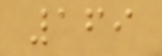169
